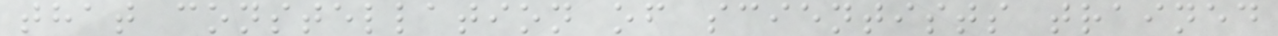that constellation of scientists trained
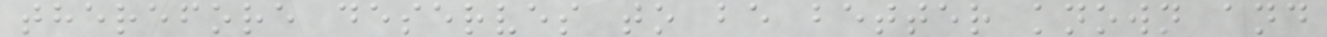therefore deserves to be better known and
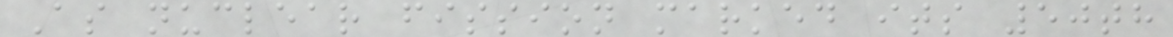As nuclear fission marked its 50th
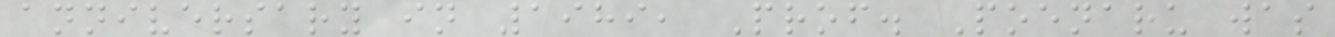anniversary in 1989, Prof. Poenaru was
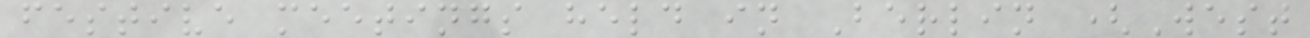festive meetings held in Berlin (West
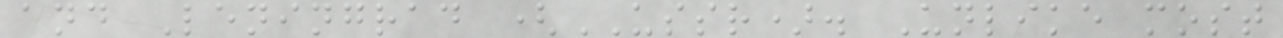and Leningrad (USSR). Unlike most
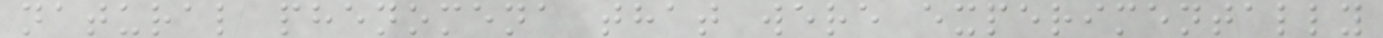natural phenomena that were experimentally
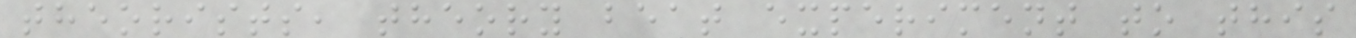theorists, theory beat experiment to this
